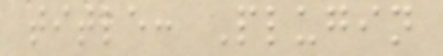title: Plugin
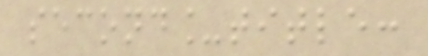second_title:
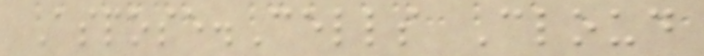Aspose.Cells Cloud
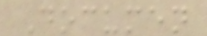Documen
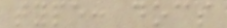type: docs
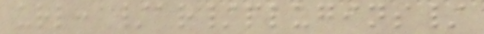url: /ar/plugins/
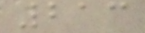213
